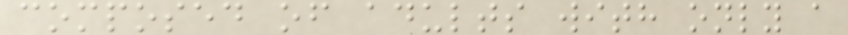composed of adults with only a
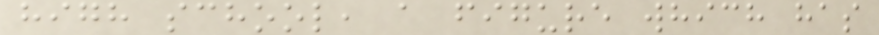high school, a figure which has
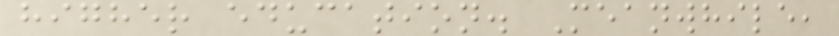higher education. Meanwhile,
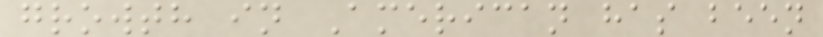growth in American has been
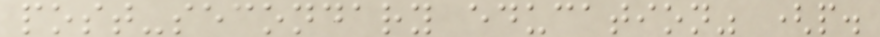post-secondary education" (p.
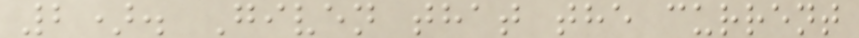2). Given that the current
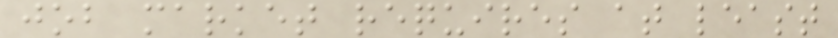job market requires at least
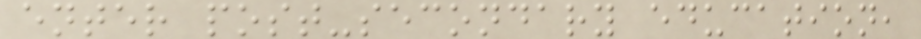enter post-secondary education,
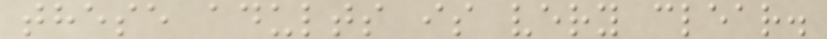these adults is very clear.
